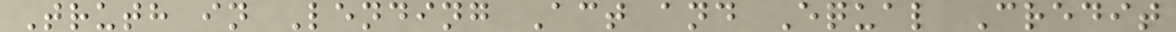Truth in Lending Act and Equal Credit
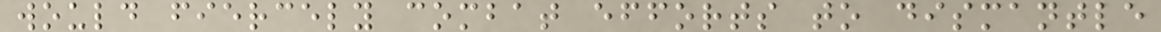would fiercely combat efforts to dismantle
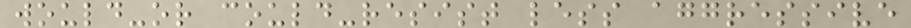would-or could-resist less aggressive
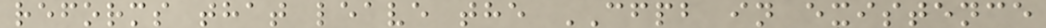reforms that leave the CFPB in existence
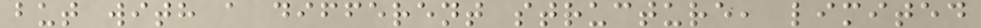but with a different structure, limited
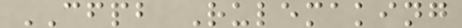CFPB Rulemaking
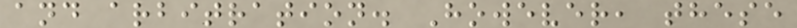and arbitration. However, these
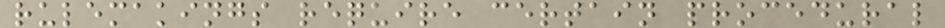rulemakings require certain procedural
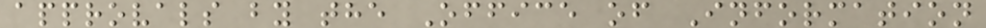approvals by the Office of Information
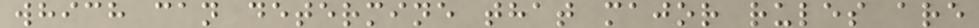which can determine that major rules are
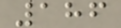186
